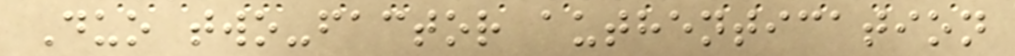Duo two-factor authentication
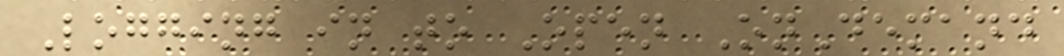Logging in to Open OnDemand
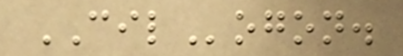CILogon.
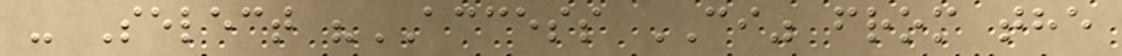- Select "ACCESS CI" from the
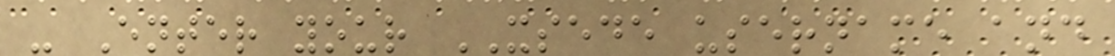- Enter your XSEDE username and
